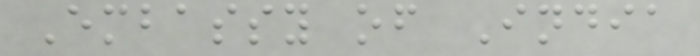Embassy of India
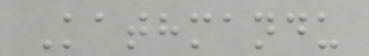Kathmandu
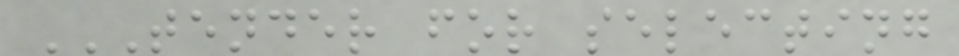TENDER FOR SELECTING
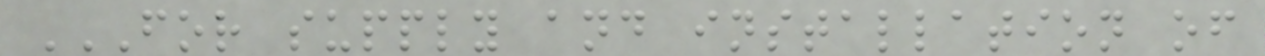FOR SUPPLY AND INSTALLATION OF
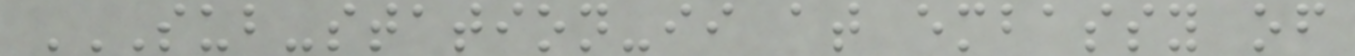SUB-STATION-II AT EMBASSY OF
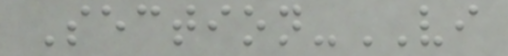Section-VI
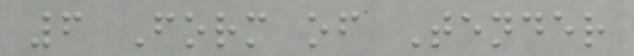6 Form of Tender
